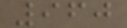960
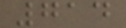714
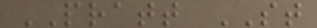PRATT ST
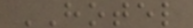HOTEL
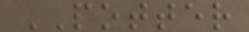POTTER
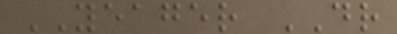YEAGER DR
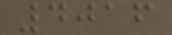4016
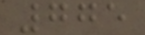775
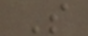S
